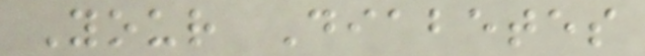Your Diabetes
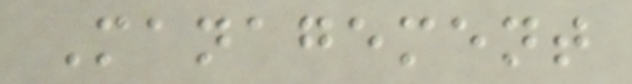Management
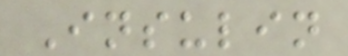Insulin
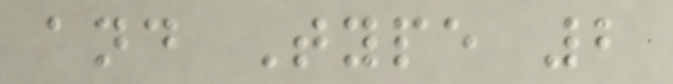and Type 2
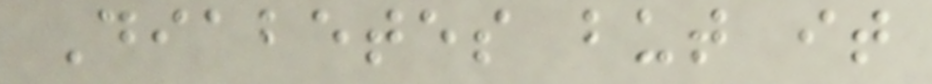Diabetes but it
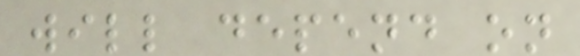will depend on
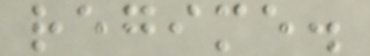regime.
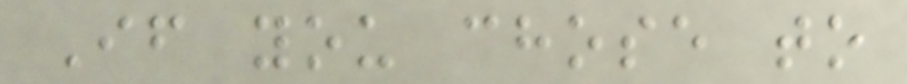If you chose to
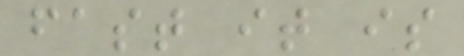fast it is
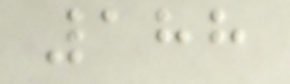188
